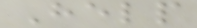Help
